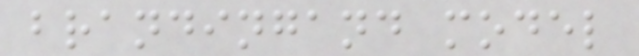brandingand model
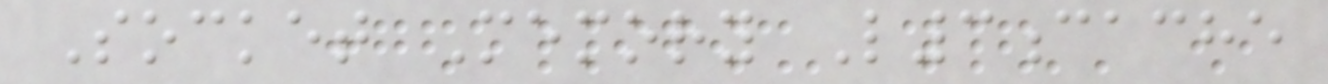Socket Memory L3cache
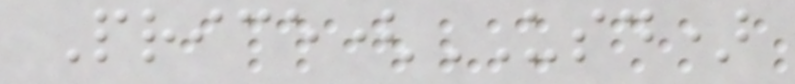Price(USD)
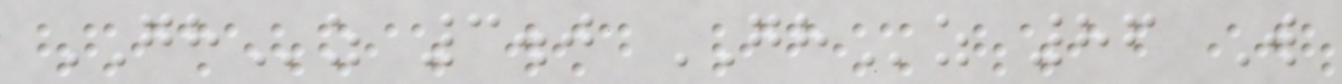GHz 3.0 GHz 86 W
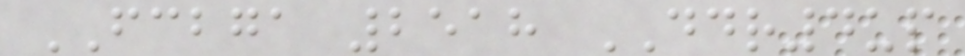FCBGA 2518 DDR4up
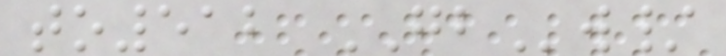to512 GBw/
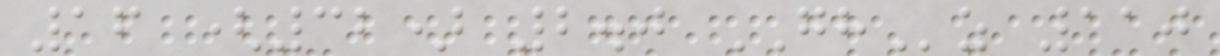16 (32) 2.0 GHz 110
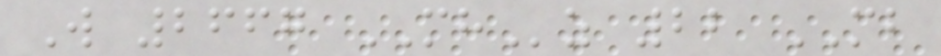W 2667 MHz 22 MB
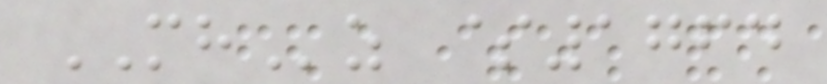MHz $1764
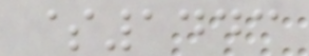$1443
